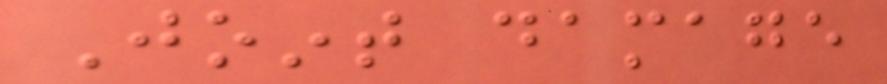Joint damage
